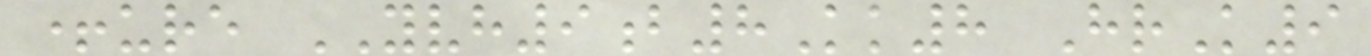+ure YVH9b8Kk8 HrK9
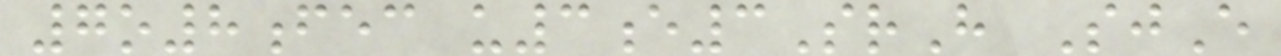7o8fec u3e3SrH SjE
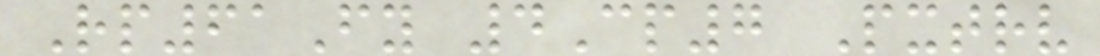Rp61Fy 4Cp7 Pxtrv
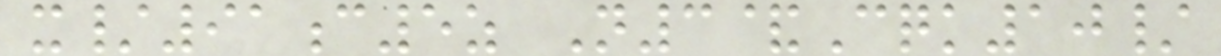x/91c5z N3&Cqk10/
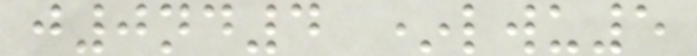j0nd4 *lwu5
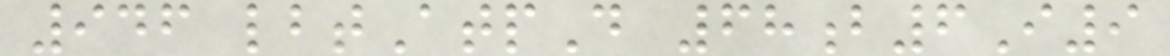946 lbtAtpD 68b6I9
